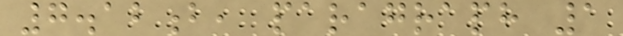7.12b, paragraph 1
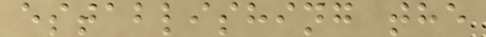establishing the
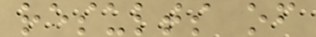results of
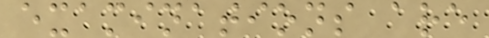examinations are
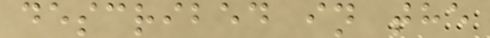described in the
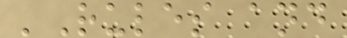'Rules and
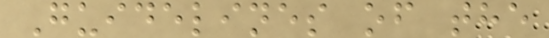Guidelines of the
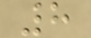8
